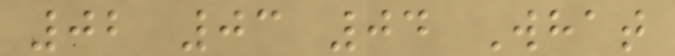02 03 04 What
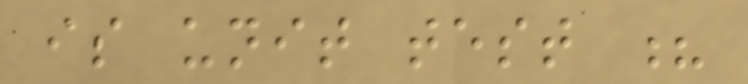is unit test ?
